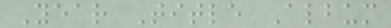Year Title Album
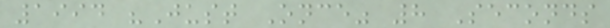1994 "Just Once" 8 Seconds
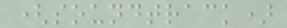(soundtrack)
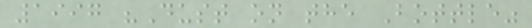1997 "Dust on the Bottle"
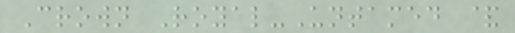Crown Royal-Untamed &
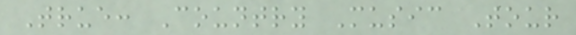True: Country Music Tour
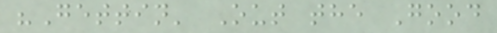"Gettin' Out the Good
